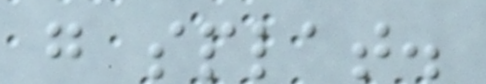go splat.
